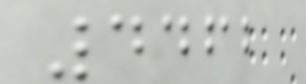4462
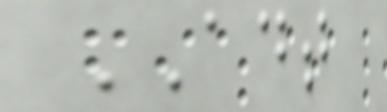ADT
